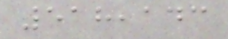518,143
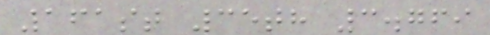161st 35th 3.769
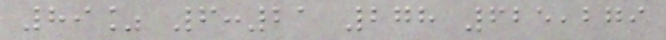89% 6:21 278 625,279
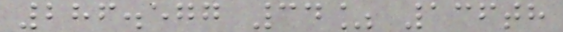286.577 34% 136th
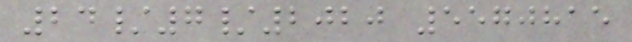24/7/2020 5570815
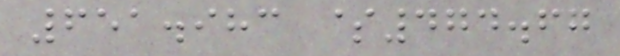651.983 $474.67
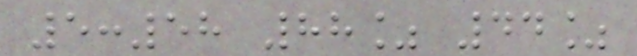5:58 88% 44%
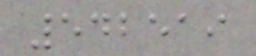542519
